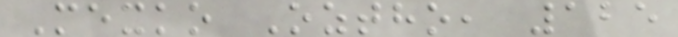Mexko Oztho, 125
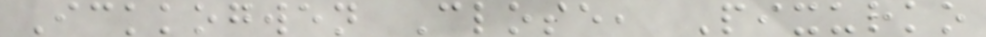Ickkogwen Close, Pixurko
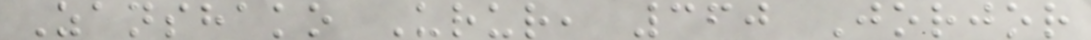Zanshako Urur, 360 Jorjor
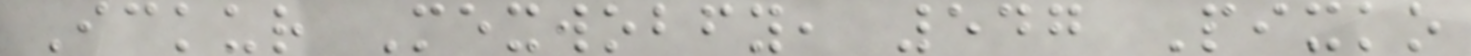Ickur Mexwobfy, 547 Pixko
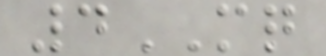4MQ
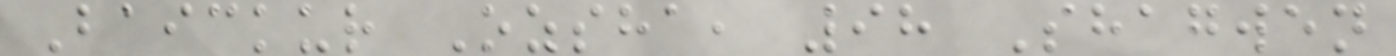Baickur Ozsha, 98 Shagwen
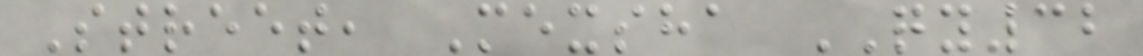Street, Mexsha QY32
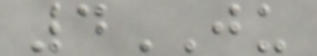4JU
